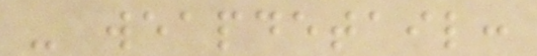- weapdetail:
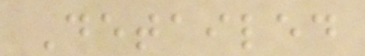Detailed
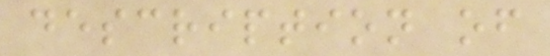description of
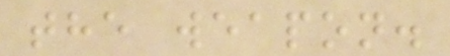the weapon.
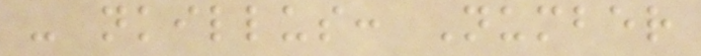- nkillus: Number
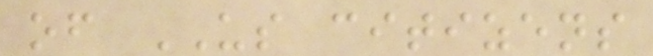of US citizens
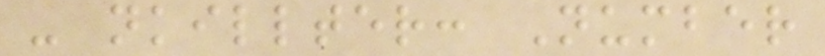- nkillter: Number
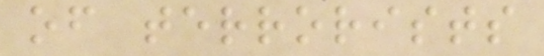of terrorists
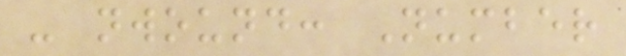- nwound: Number
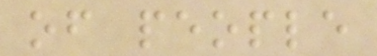of people
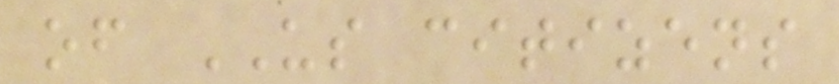of US citizens
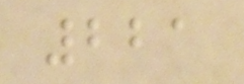221
